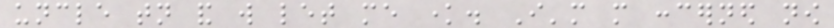uncle tonight and will let me know. I'm more concerned now
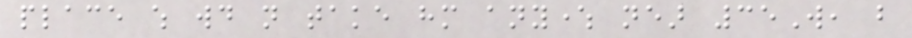place which would not take him anywhere near 35W, but
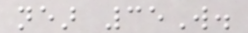near 35W.
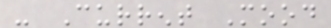- Current Mood
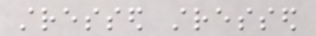stressed stressed
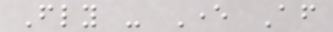Fly - Ever After
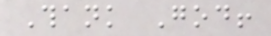Thank God!
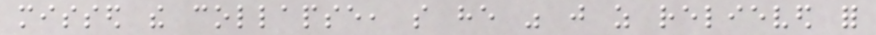missed the collapse, so he was just as relieved for
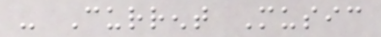- Current Music
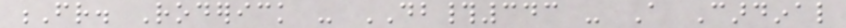Fr. Roderick - DB#343 - A Cardinal
